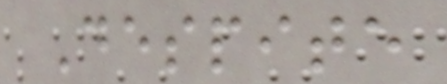Despite
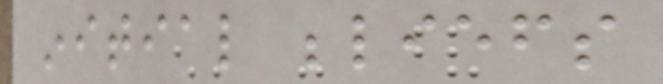initial beliefs
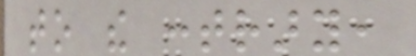to the contrary,
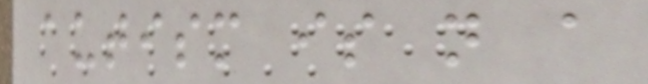autism is not a
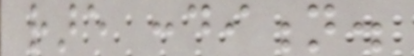rare condition.
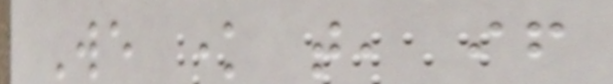We know that, if
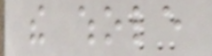the whole
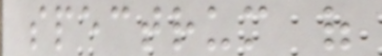spectrum of
